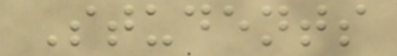Students
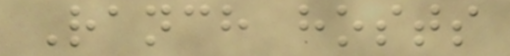Ranch hosts
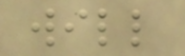will
